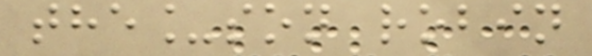the_son robin
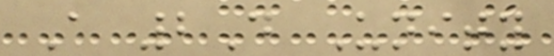A 2D Unity
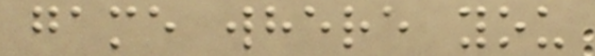game where you
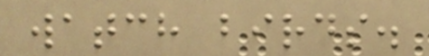watch birds.
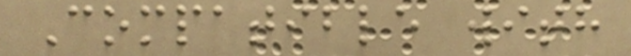Compatible with
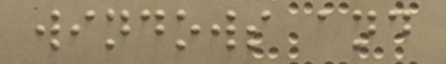windows and
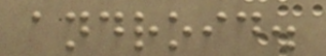android.
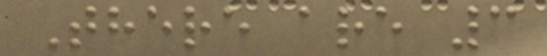There are 3
